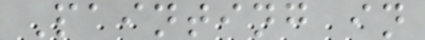Painting in
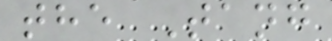the Tang
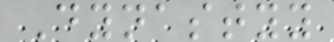Dynastyy
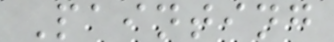Painting
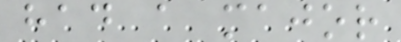had a major
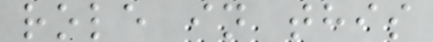role in this
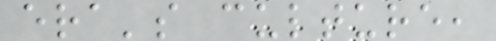era's culture,
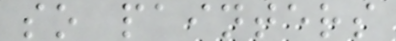so painters
